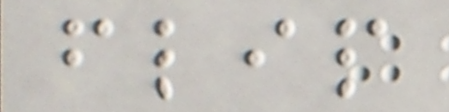flip
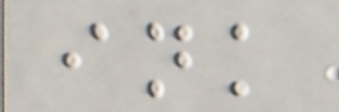ink
